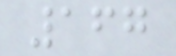167
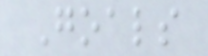Goals
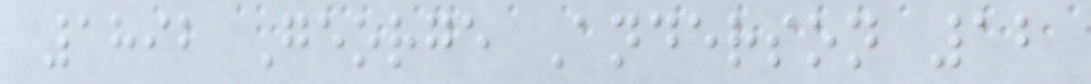1892 George Anderson 12
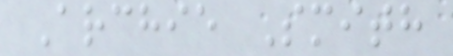Archie Smith
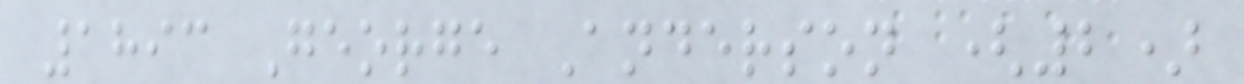1893 George Anderson (2)
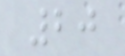20
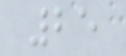25
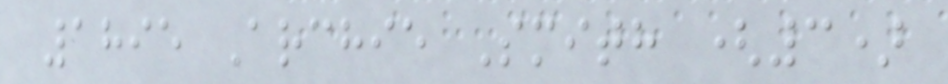1895 Archie Smith (3)
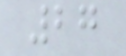27
